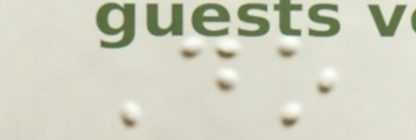Do
